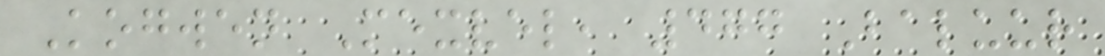Kogwen Mexvel, 477 Baluur
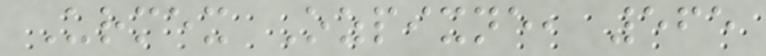Urmex Ozpixne, 565
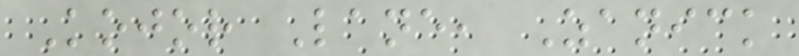Kojor Lane, Zanick
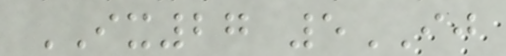IX27 5IJ
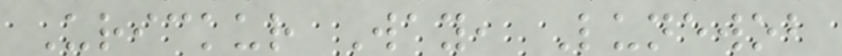Urickur Way, Lunewob
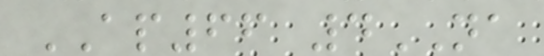AP66 4NA
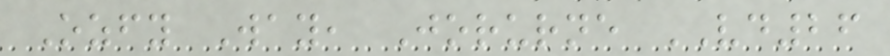Ozfy Way, Jorurne VD26
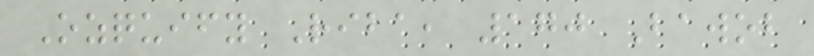Ozquify Riba, 170 Bawob
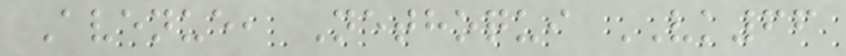Avenue, Nethoqui VK66
